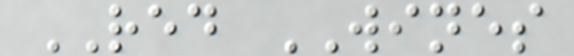RED WINES
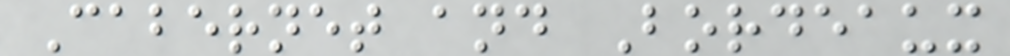Cabernet and Bordeaux
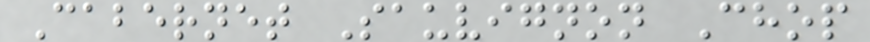Cabernet Sauvignon Chop
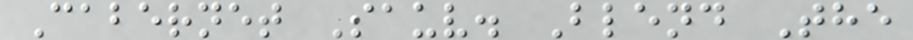Cabernet Sauv. Blend The
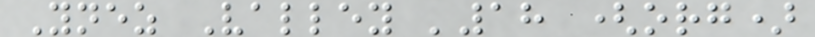Ynez Valley '18 (org)
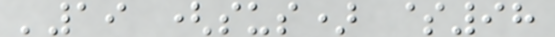'19 (sus) $98
